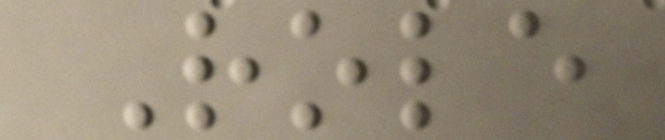Role
